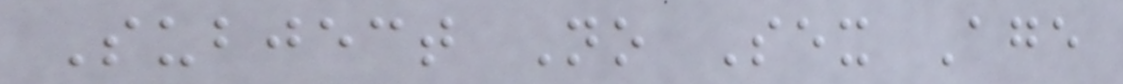Subject No Sex Age
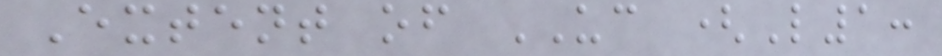Extent of UC (L1:
